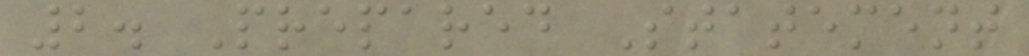2. Prepared Statement
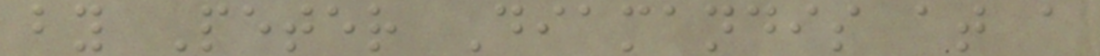by Peter Diamandis at a
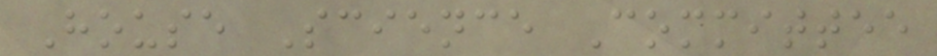House Science Committee
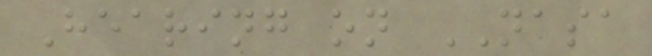Hearing on NASA
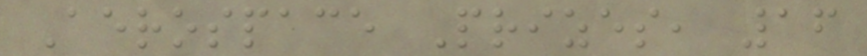Aerospace Prizes, 16
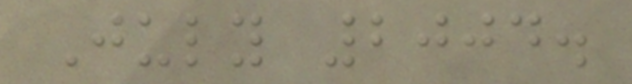July 2004.
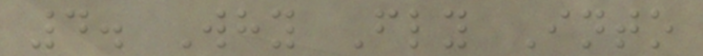4. Why Fly Into
